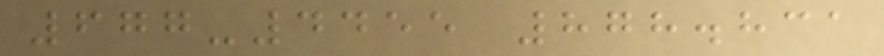677-4455 878.831
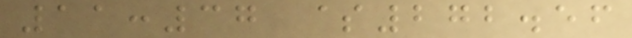11:37 $272.56
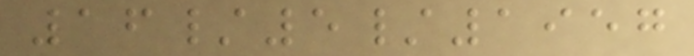16/5/1957
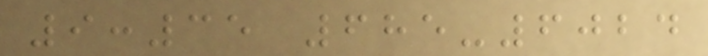9:35 685-6024
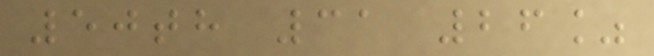50th 31 26%
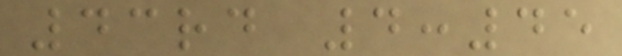43rd 4:45
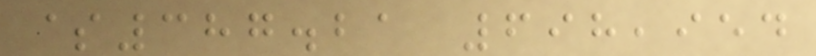$387.21 698,954
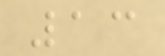13
